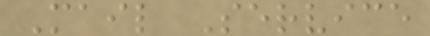Mail Service
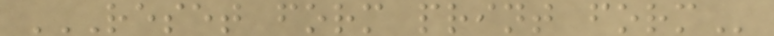RESET FORM PRINT FORM
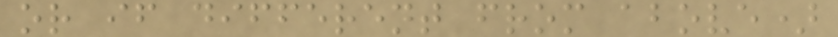or if different from above)
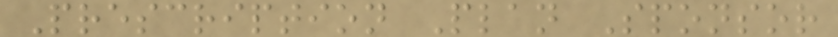Prescription Plan Sponsor
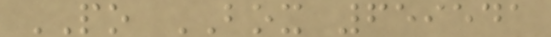PO BOX 659541
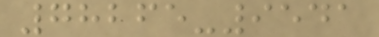78265-9541
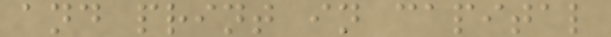and print in capital
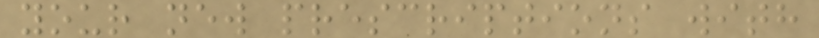your new prescriptions with
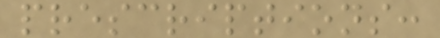prescriptions:
